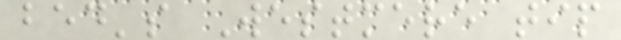bed's Westmere tip
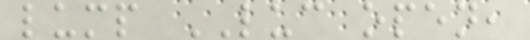lump LUC open,
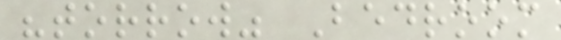"torrow" Bedroom
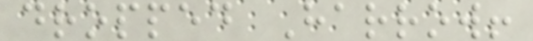dropped Harrow!
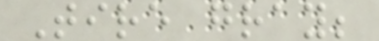Tire gray;
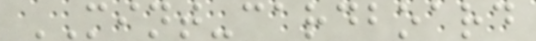MINT-cardboard
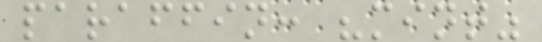paraffin: "mint"
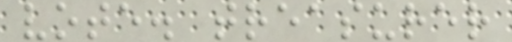vote. treasurer
